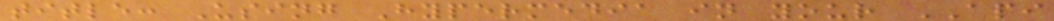title: Using Hypermedia in your API
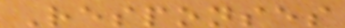Responses
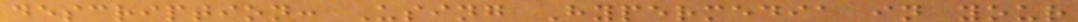description: Using Hypermedia in your
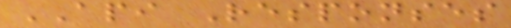API Responses
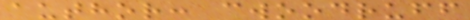author: cwoodruff
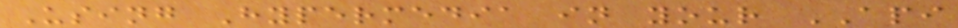Using Hypermedia in your API
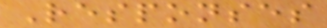Responses
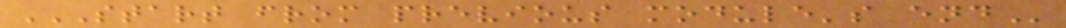START FROM PREVIOUS MODULE'S END
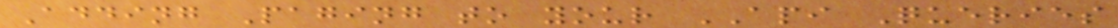Adding Paging to your API Queries
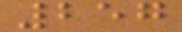257
